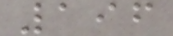196
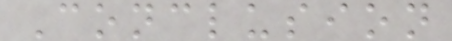Conclusion
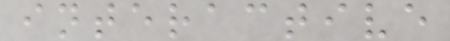interactive
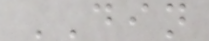DIN
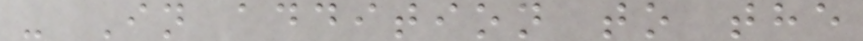- In addition to the
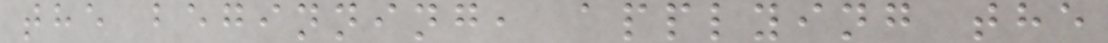the beginning, applying the
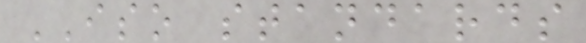ISO standards
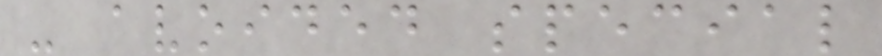- avoided special
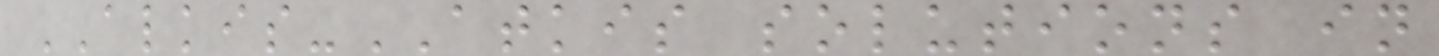ALKIS-ATKIS solutions in
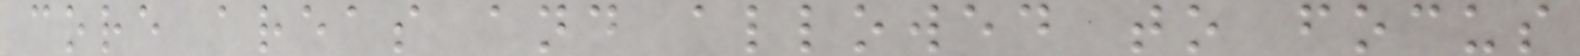core areas and allowed to focus
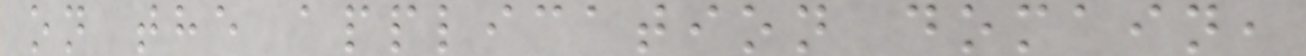on the application domain,
